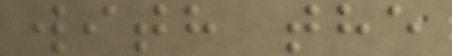with the
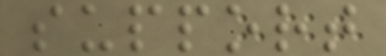support
